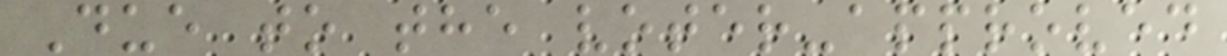Due to the voter-approved
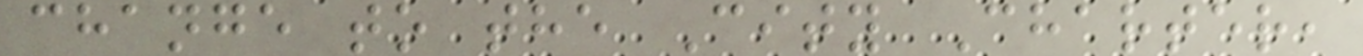change to the City Charter,
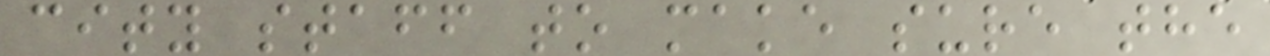city staff to make sure the
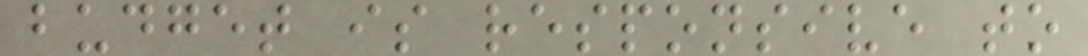budget is responsive to
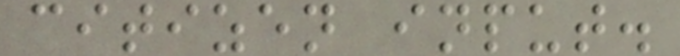citizen input.
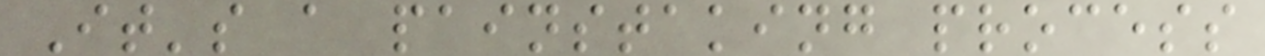It's a painstaking process
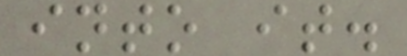into it.
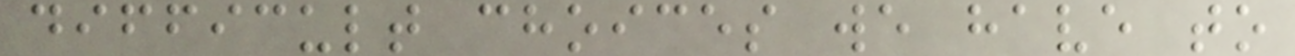difficult choices we have to
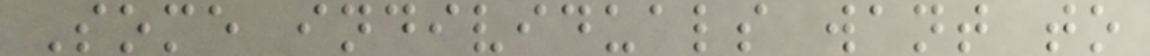Some individuals want to
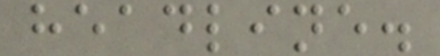headline.
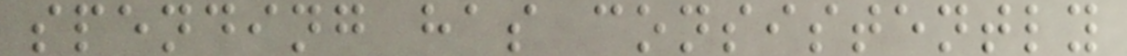spending has consistently
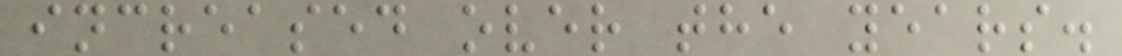increased over the years.
